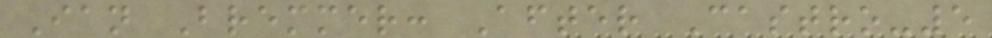Ian Bremmer: After Castro-5
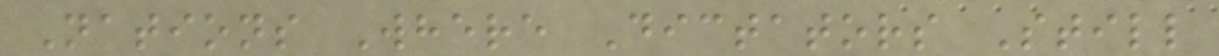Nations Where Dictators Still
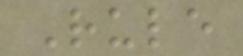Rule
